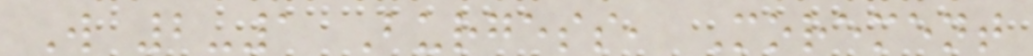W 2-1 Burgess, Morement
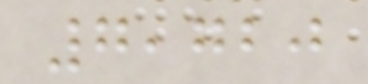7,720
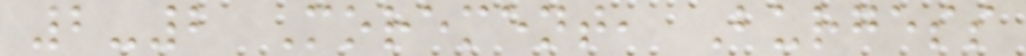2-2 Morement, Burgess
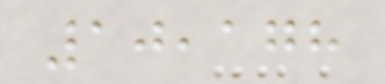10,178
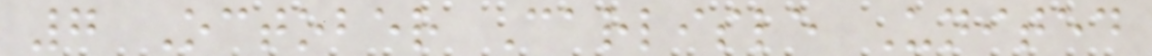7 October Carlisle United
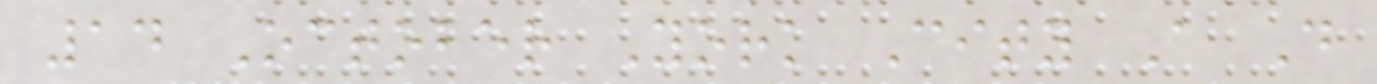14 October York City A D
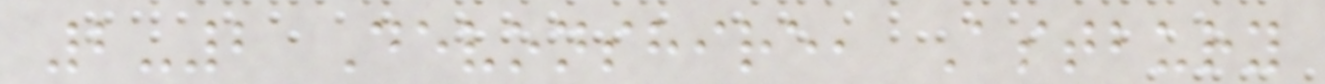2-2 Devonshire, Astbury
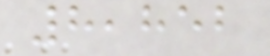8,852
